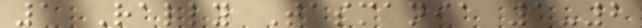1 Rally Tasmania 1-2
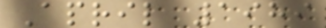April 1989
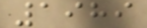1989
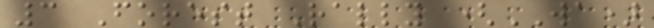3 Forest Rally (WA)
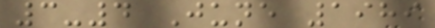3-4 June 1989
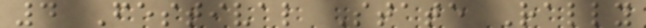4 Festival State Rally
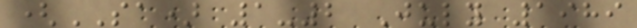(SA) 1-2 July 1989
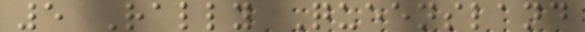5 Rally Queensland
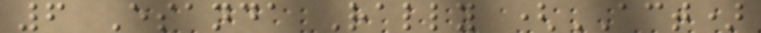6 Esanda Rally (ACT)
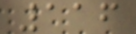116
